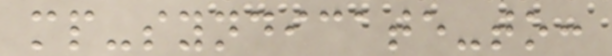mp-syndicate-to:
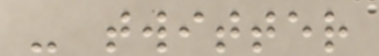- twitter
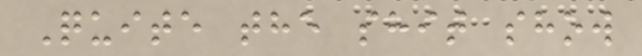Quite the shit show
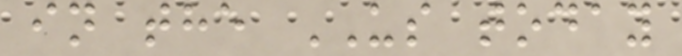in the US today
